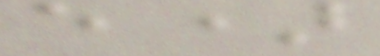e)
